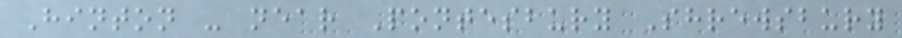Hinton - near Pontesbury Shrewsbury
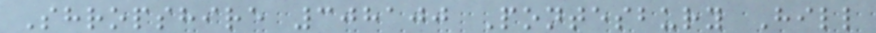Shropshire 308100 Pontesbury Hill
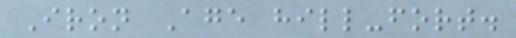Iron Age hill-fort.
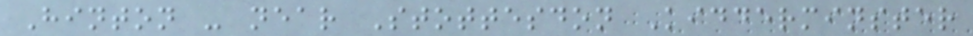Hinton - near Stottesdon Kidderminster
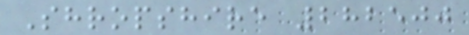Shropshire 282500
